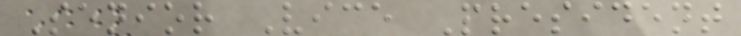Senior Vice President
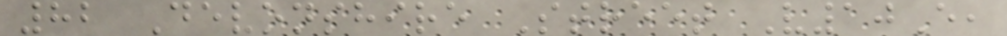82 Devonshire Street V10E,
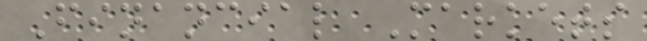Financial Markets
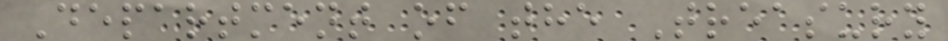Department of the Treasury
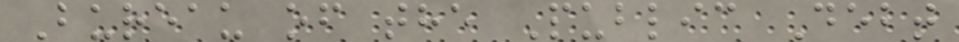Bureau of the Public Debt
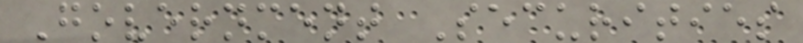Government Securities
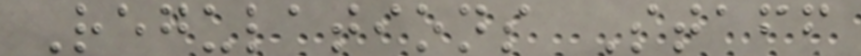Regulations Staff
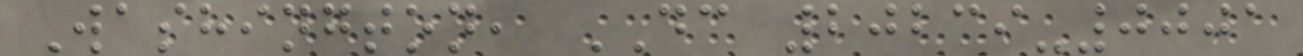Washington, DC 20239-0001
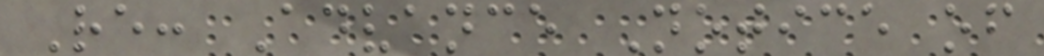Re: Advance Notice of
